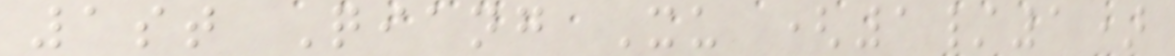1st Qiang Xu (1/1)
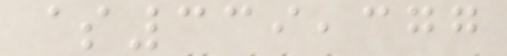$339,377
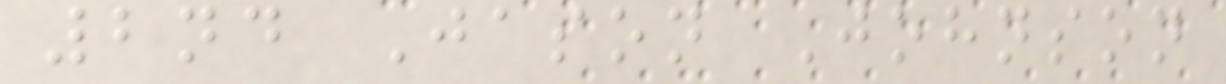2nd Jason Johnson
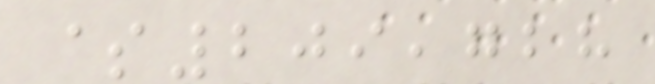$209,728
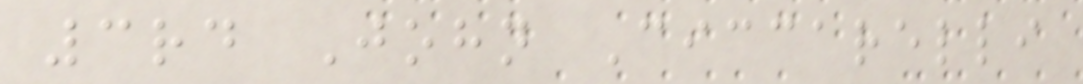3rd John Ciccarelli
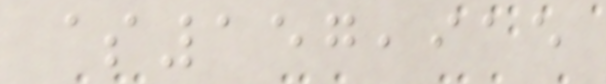$157,915
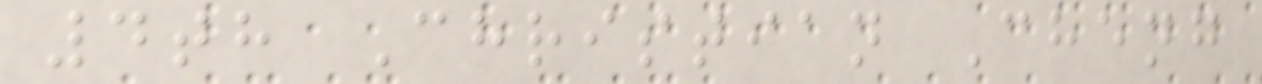4th Christian Cheng
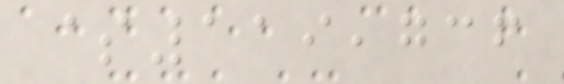$119,736
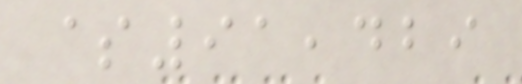$91,429
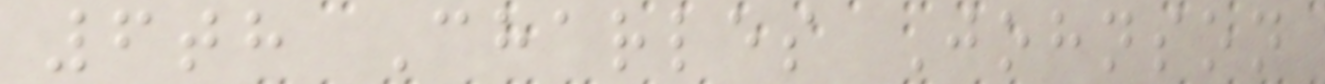6th Charles Johnson
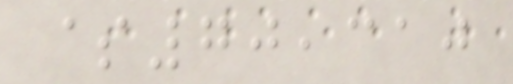$70,310
